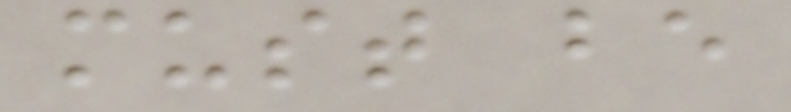must be
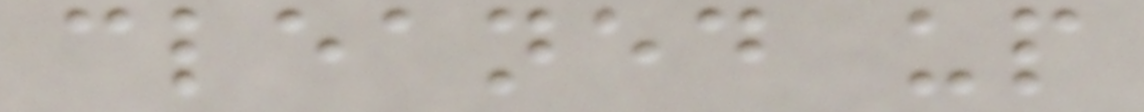cleaned up
